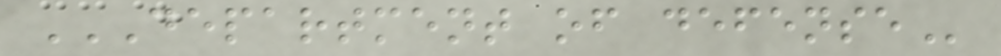DEPARTMENT OF DEFENSE
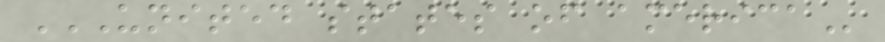UNITED STATES OF AMERICA
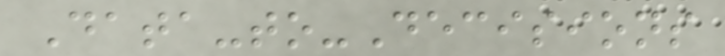Data-to-Decisions
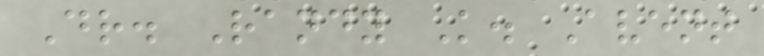Dr. Randy K. Avent
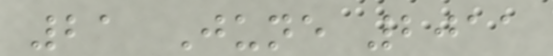21 June 2011
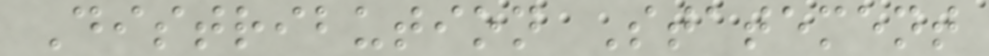Distribution Statement
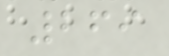269
